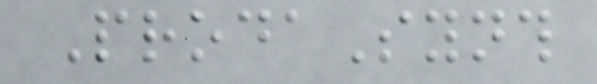ProdaSynth
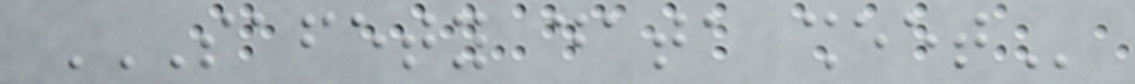SAFETY DATA SHEET
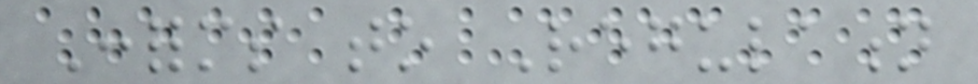Conforms to Regulation
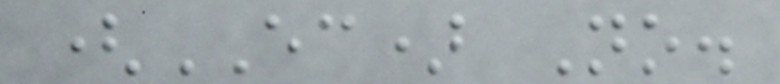(EC) No.
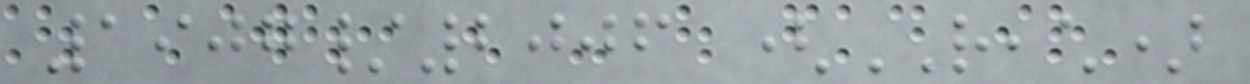1907/2006 (REACH)
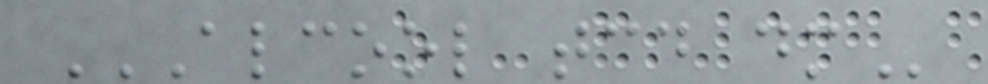ALCOOL TCD DM
